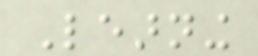Learning
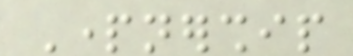Partnership
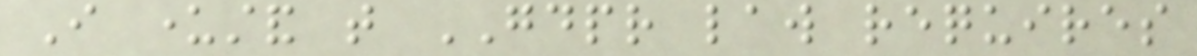I understand that GDPR law requires
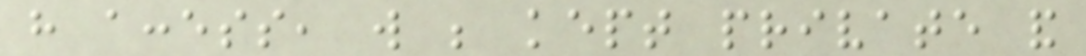have access, will be kept private and
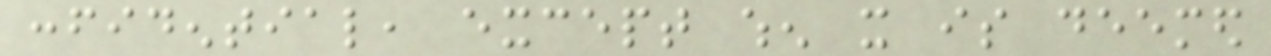confidential, except when it is deemed
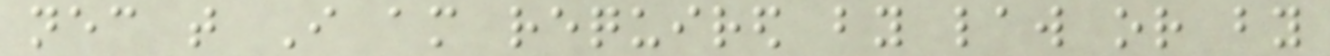necessary that I am required by law or by
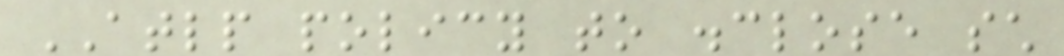ATLP policy to disclose such
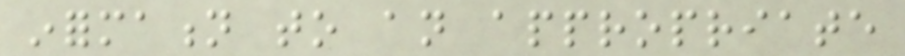information to an appropriate
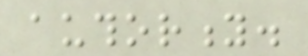authority.
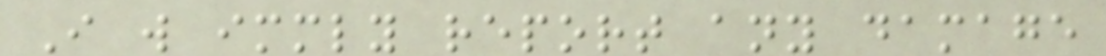I will immediately report any damage
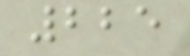225
